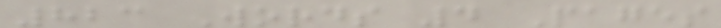823 Words 4 Pages
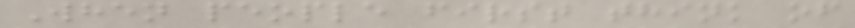When people first think of
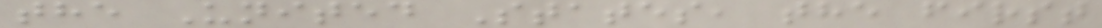the United States, the first
